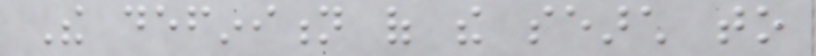The definition of the search to
